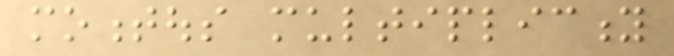momentous multiplicity
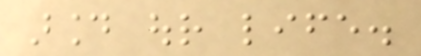around our life.
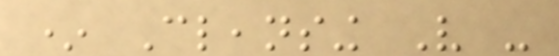* Cleansing Very -
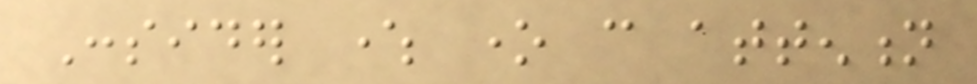Consider where one can attention
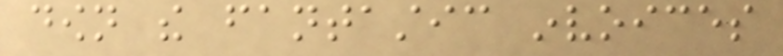down the fantastic invoices
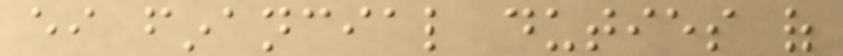either financial duties of
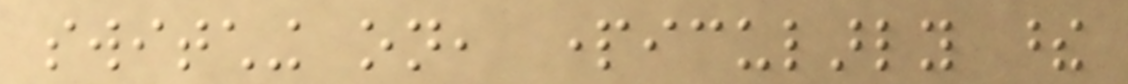switching on, particularly these
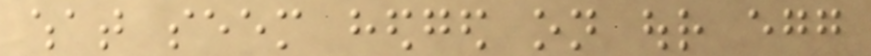what seem hedged on our egg
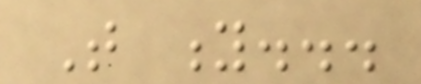That y...
